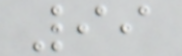99
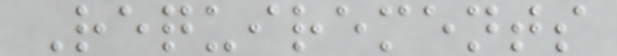Requirements
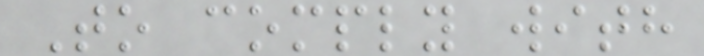To comply with
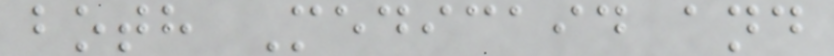both Medicaid and
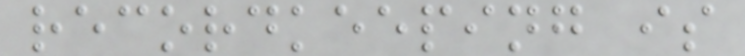recordkeeping is
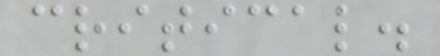critical.
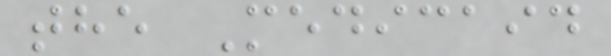the Medicaid
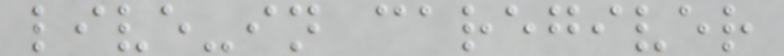live-in caregiver
